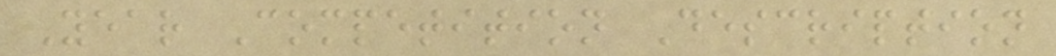Year Competition Description
